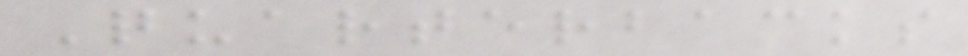Quarterbacks
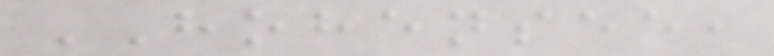HOHENSEE,
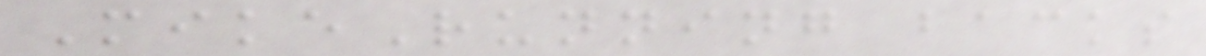MikeRunning backs
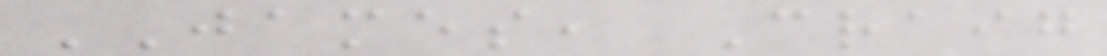JAMES, Craig
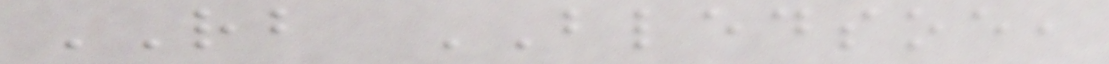RB BLEDSOE,
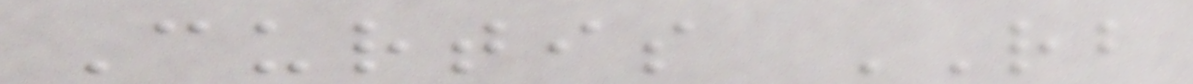Curtis RB
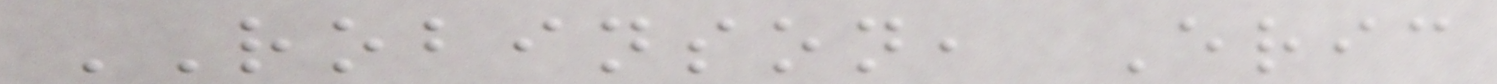ROBINSON, Eric
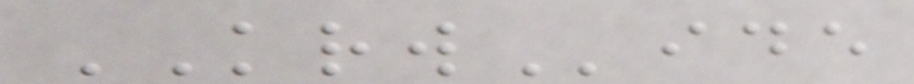KRWide
